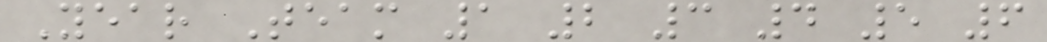Year Team 1 2 3 4 5 6
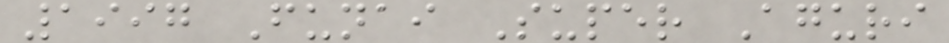1997 Funai Super Aguri
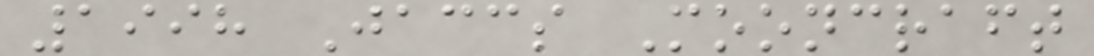1998 Jaccs Mooncraft
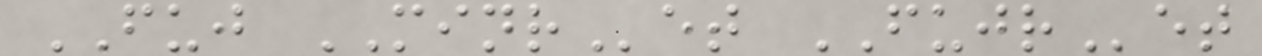FUJ MINRet FUJRet
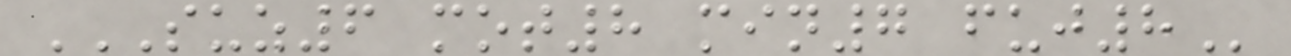SUZ6 MOT8 MIN7 FUJ8
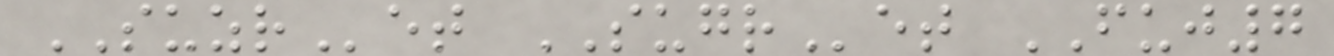SUZRet SUGRet FUJ7
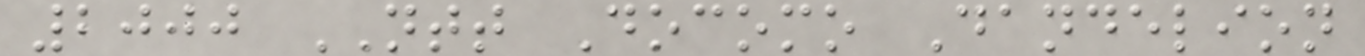2000 NTT Docomo Dandelion
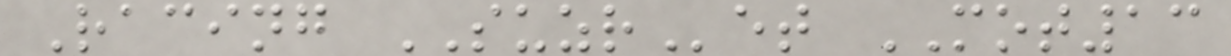Racing SUZRet MOT13
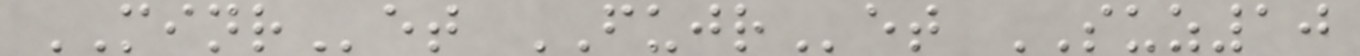MINRet FUJRet SUZ10
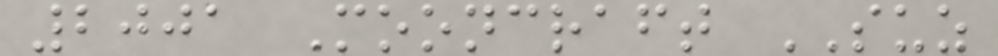2001 Mooncraft SUZ
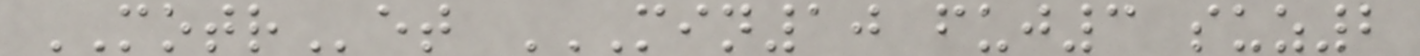MOTRet MIN10 FUJ3 SUZ2
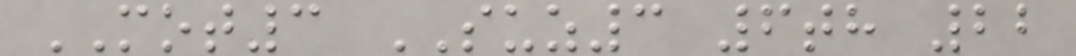MOT3 SUZ3 6th 22
